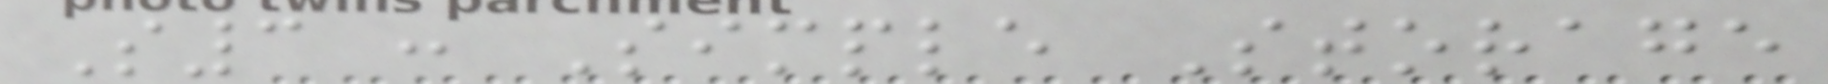S3 : Simple Storage
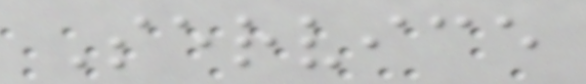Service
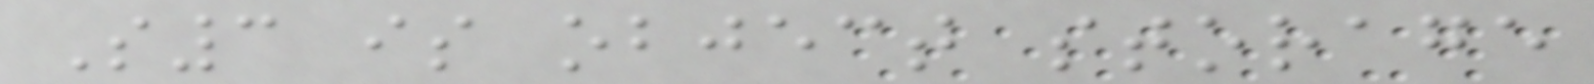S3 is object storage
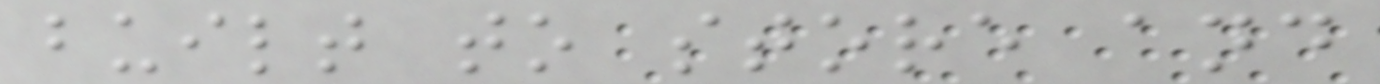built to store and
